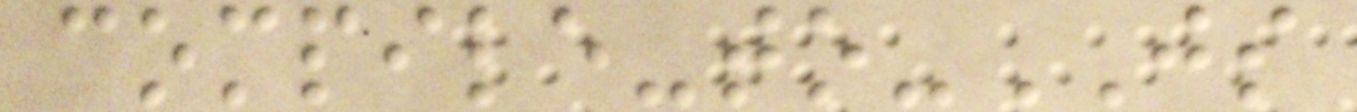compile-to-JS
